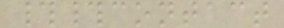##contact
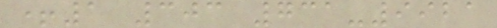+1 303 731-9921
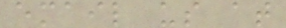email us at
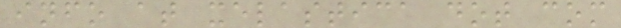info at xelastica dot com
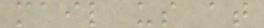mail us at
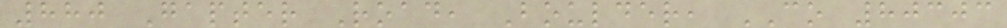880 Gapter Road, Boulder, CO 80303
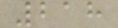218
